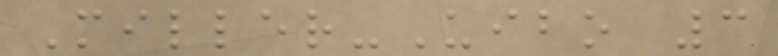Miller-Uibo 3
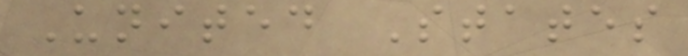United States
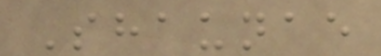Shaunae
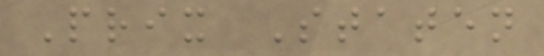Prix Staten
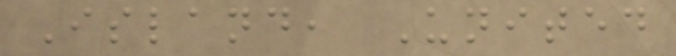Island, United
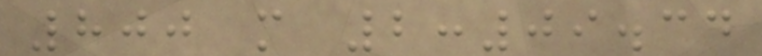800 m 2:09.34
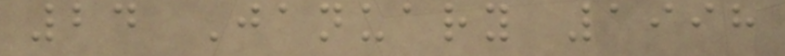24 January 1998
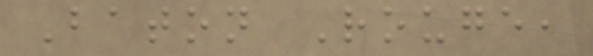Baton Rouge,
